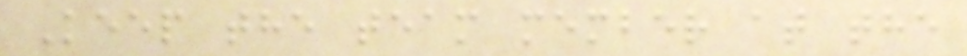Keep the team member at the
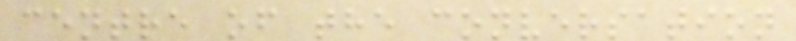centre of the conversation
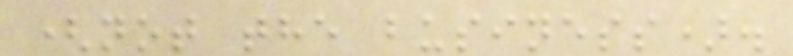(not the business).
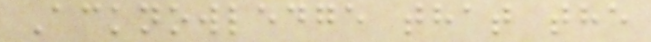Acknowledge that the
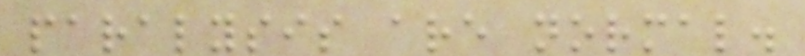paralysis are normal.
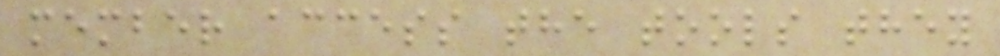member access the tools they
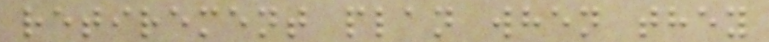retirement plan when they
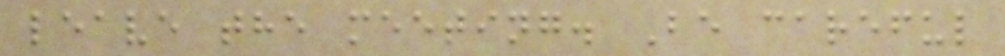leave the meeting. Be careful
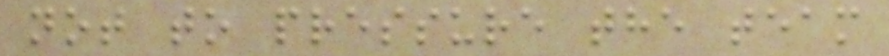not to pressure the team
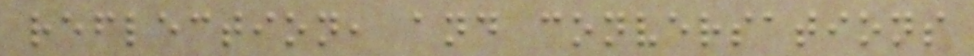reflection, and conversations
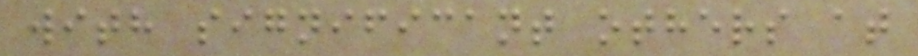with significant others at
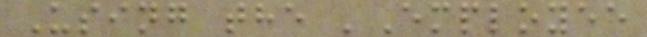Using the 'Employee
